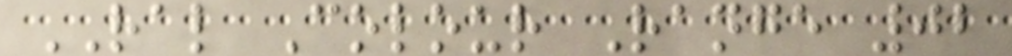RAL Colour Range 02
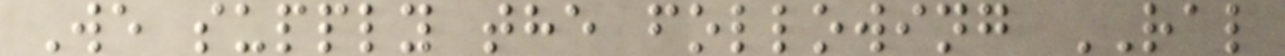We supply the following RAL
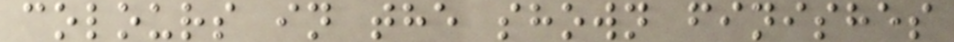colours in the shown finishes
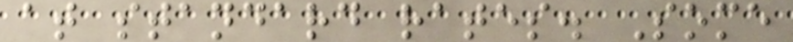at standard rates. Some
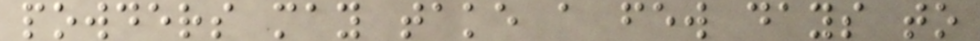powders may take a few days to
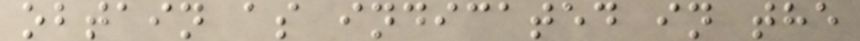obtain as indicated in the
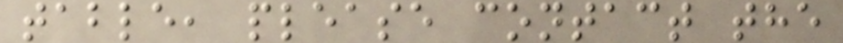table, please contact the
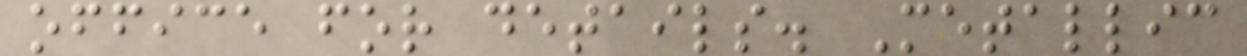office for details. Metallic
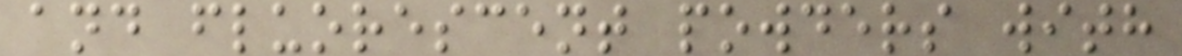and fluorescent powders with
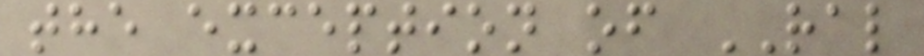the exception of RAL
